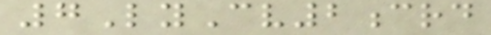7LyCv2crd
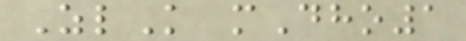ZlK mDho1
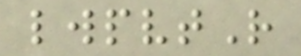lwpvtR
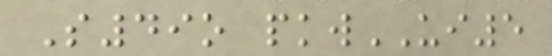S49o pkwUI5
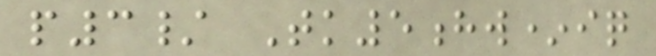p3/ Tk5hw*iq
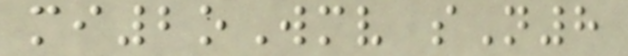mi2oWmv sN8
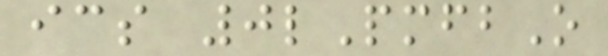ics 0lPmfbO
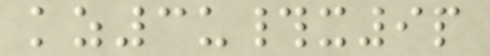kz3u#x9p
